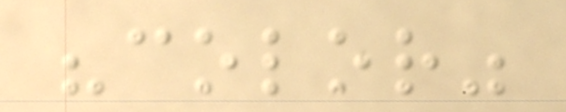"color"
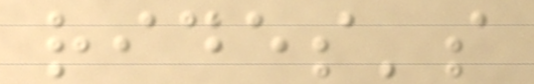rides's
